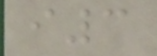i3
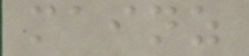mainz
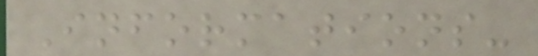Informations-
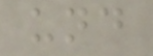und
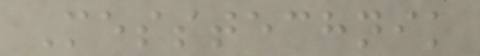Messtechnik
